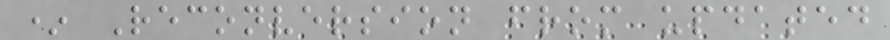* Reconversion from updated
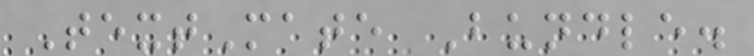TextMate Bundle.
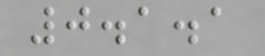0.1.1
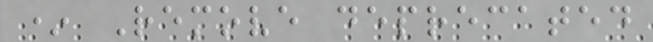* Remove deprecated
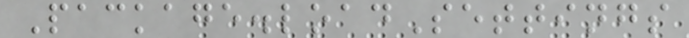Package.loadSettings
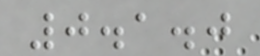0.1.0
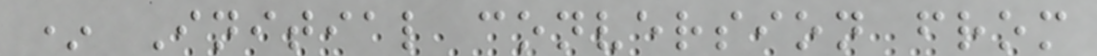* Initial conversion from
